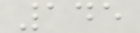145
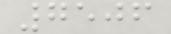7506
